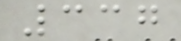337
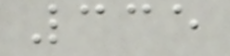335
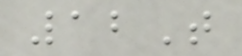12T
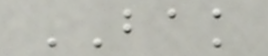BAK
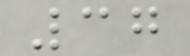37
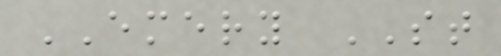EMERY ST
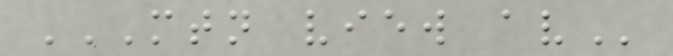MTN VIEW AV
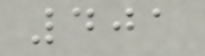401
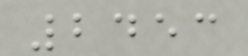2453
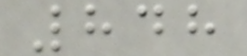848
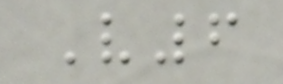V6
